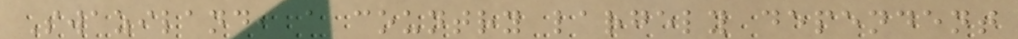Swaziland, a country largely dependent
